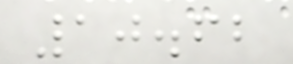10.62
